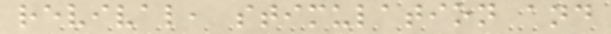revival, stimulation and
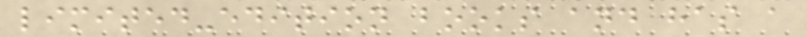limited-edition books and has a
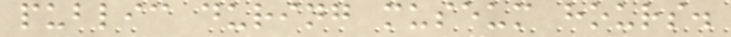public during museum hours.
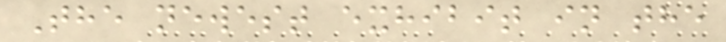The newest exhibit in the
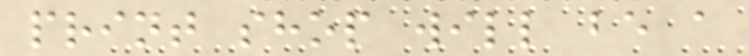print shop will be a
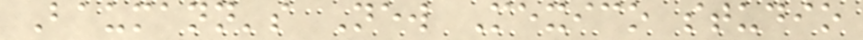Baumann's New Mexico studio
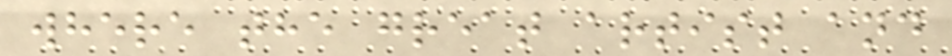where the great artist and
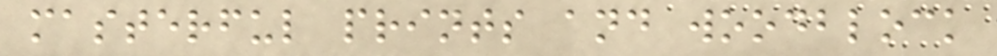masterful prints and woodblock
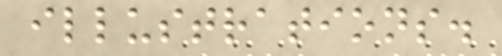illustrations.
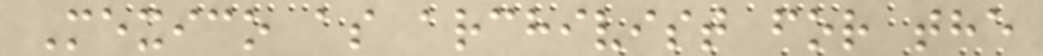Mexico as archivist for the
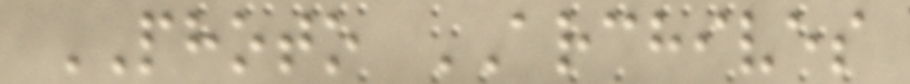PHOTO ARCHIVES
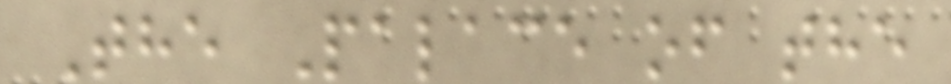The Palace of the
